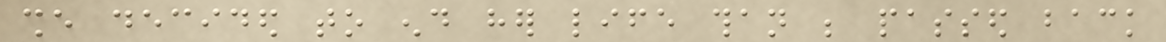she decided to end her life than be passed back
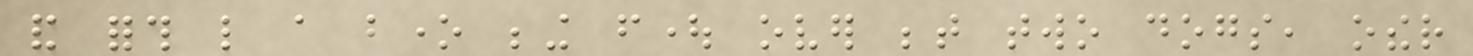and forth like a bone being fought over between two dogs, other
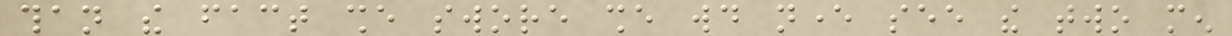than the fact she swore she would never see the two men
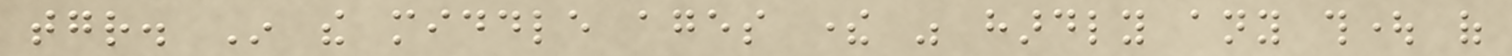together. In the middle ages there was hardly any thought of
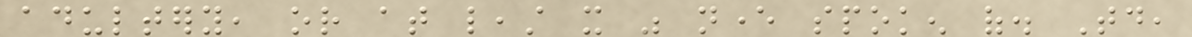adultery, or at least it was never spoken of. Today,
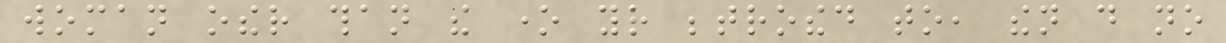woman other than the one your betrothed to, then do no
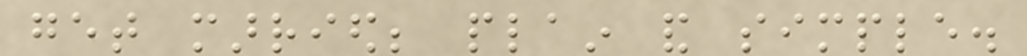get married; plain and simple.
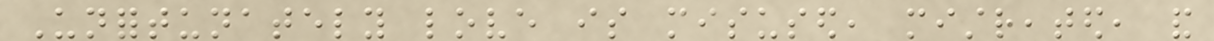Unfortunately love is misused, mistreated, and
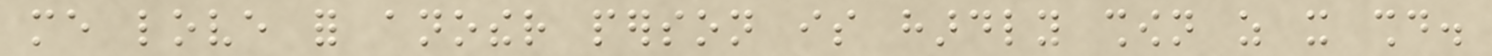me love for another person is hardly shown as it should.
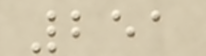251
